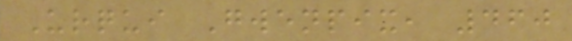Urqui Gwenpix, 460
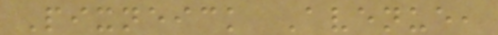Pixneick Avenue,
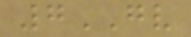7GV
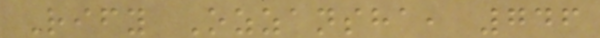Rify Ozzansha, 746
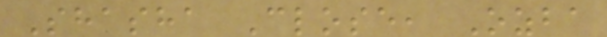Shasha Close, Ozba
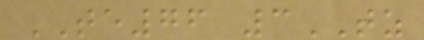TE76 3TZ
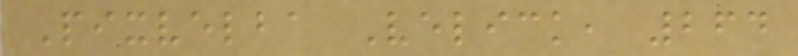Pixvelba Velick, 264
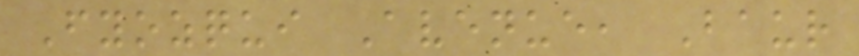Fyozqui Avenue, Baur
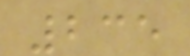235
